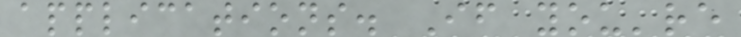applications. If you're
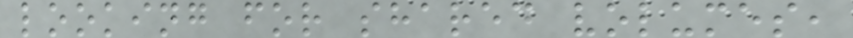looking for shared volumes,
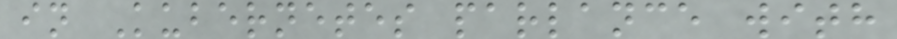in Kubernetes parlance with
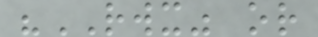"RWX" or
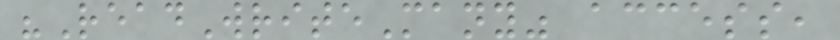"ReadWriteMany" access,
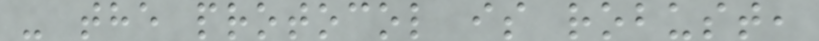- the protocol is robust,
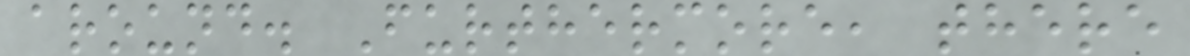around. Furthermore, there
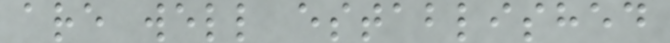are well established
